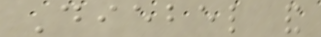Diebel and
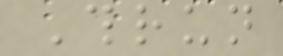Thrun
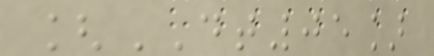[DT05]
